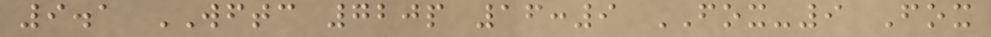9.1 WFTC 720p 16:9 FOX-9 Fox
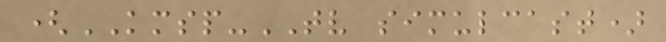(KMSP-TV simulcast)
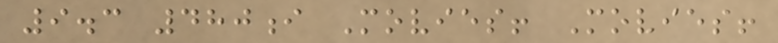9.3 480i Movies! Movies!
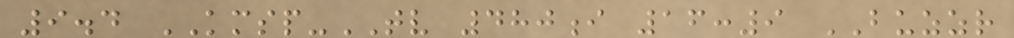9.4 KMSP-TV 480i 16:9 BUZZR
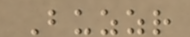Buzzr
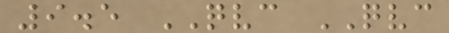9.5 QVC QVC
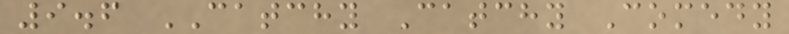9.6 CATCHY Catchy Comedy
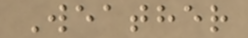Weather
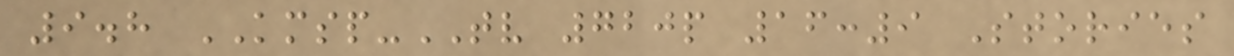9.8 KMSP-TV 720p 16:9 Stories
